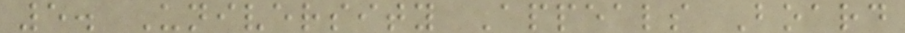5. University Appeals Board
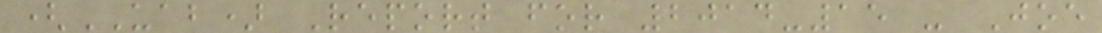(UAB) Report for 2014-15 - Joe
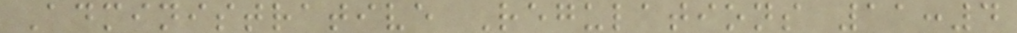Administrative Regulations 11:4
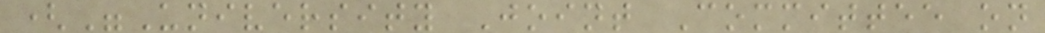("University Joint Committee on
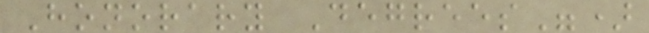Honorary Degrees")
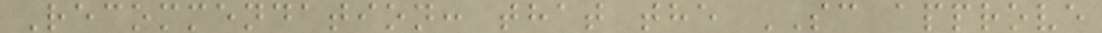Recommendation: that the SC approve
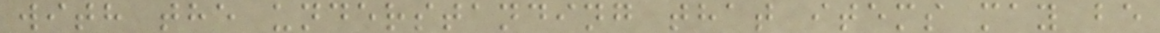with the understanding that items may be
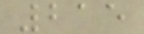215
